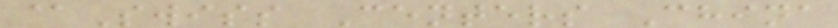@Swiss Centers China
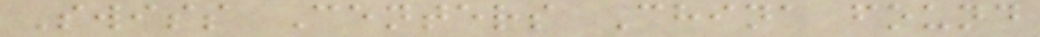Swiss Centers China found
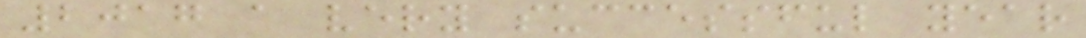2017 a very successful year
